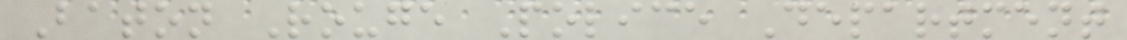Baton Rouge Police Department
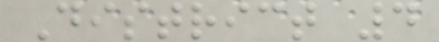District 4
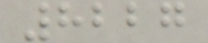8227
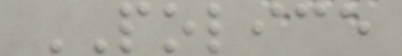POLICE
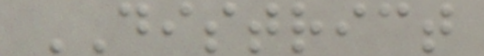DISTRICT
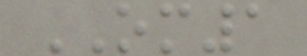OM1
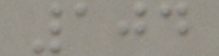104
